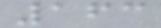163
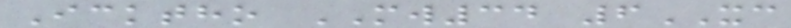Icktho MW34 6XC
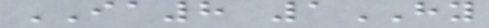IA8 1HY
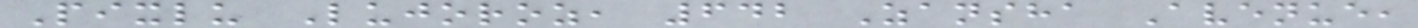Pixlu Lujoroz, 642 Zansha Avenue,
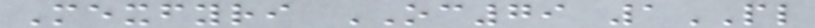Mexfyri OC79 1PL
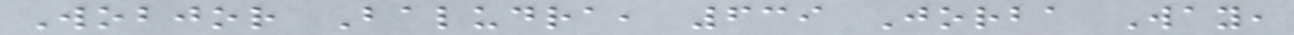Wobjor Baludra, 639 Jorba Way,
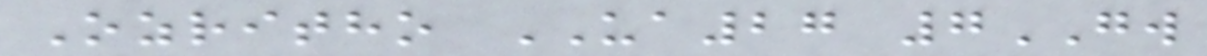Ozritho UA27 7GW
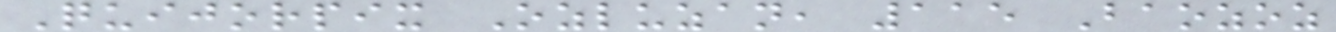Quijorpix Ozluzan, 115 Baozoz
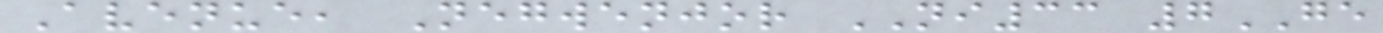Avenue, Negwenjor NI33 7GE
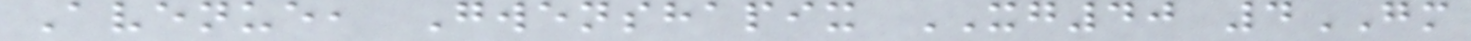Avenue, Gwenshapix XG40 4GM
